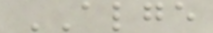ALGE
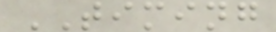TIMING
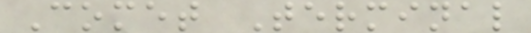Comet Terminal
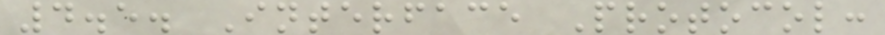4.5. Interface Protocol:
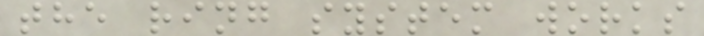the ring system works
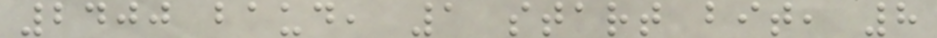2400 baud, 1 start bit, 8
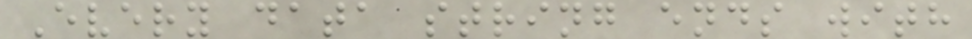Every data string ends with
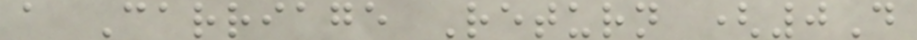a Carriage Return (0D
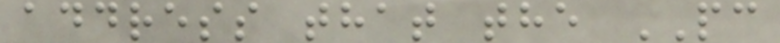address that the PC
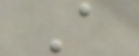A
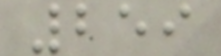259
